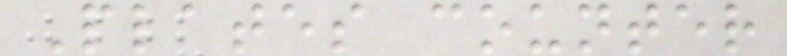Plates counter
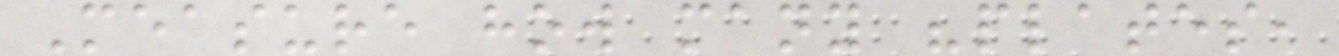Measure how many "plates,
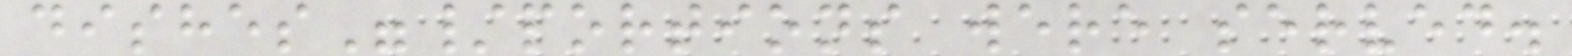dishes"/portions were served.
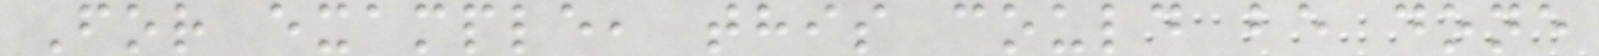For example, this could be done
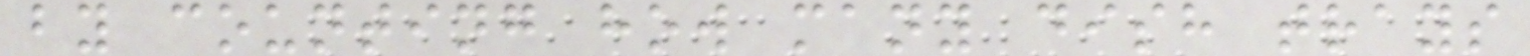by counting how many dish trays
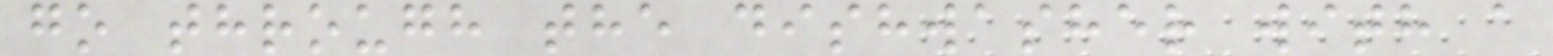go through the dishwasher with a
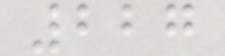227
